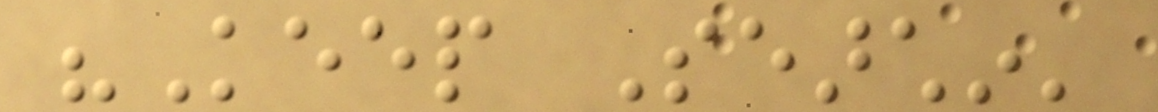"Keep Searchin'
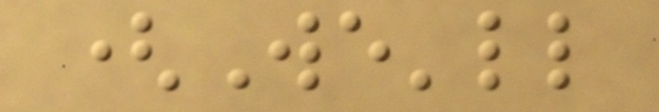(We'll
